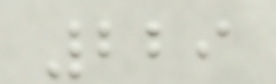229
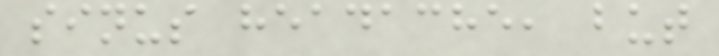sinus headache, but
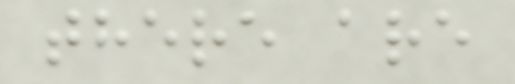there are
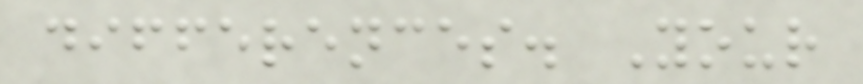differences. Your
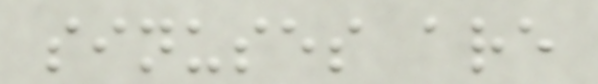sinuses are
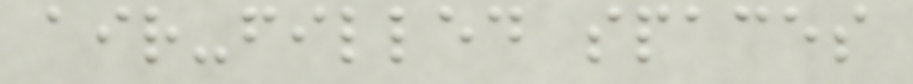air-filled spaces
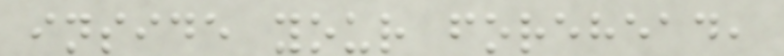inside your forehead,
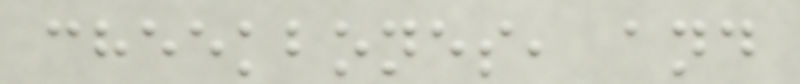cheekbones, and
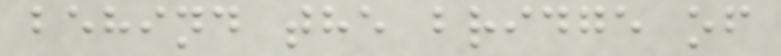behind the bridge of
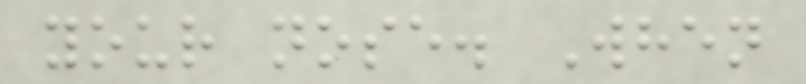your nose. When
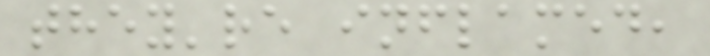they're inflamed,
